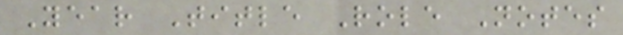Year Title Role Notes
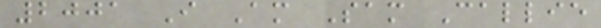2001 I Am Sam Callie
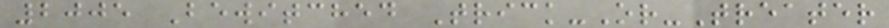2005 Bewitched Trick-Or-Treater
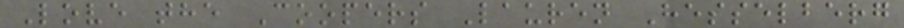Love the Coopers Lauren Hesselberg
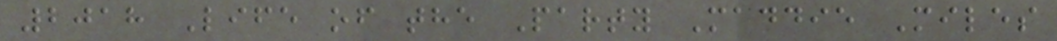2018 Life of the Party Maddie Miles
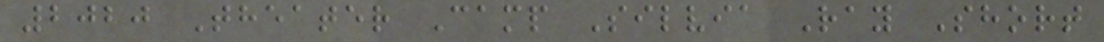2020 Theater Camp Silvia Ray Short
